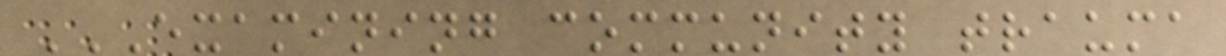EXAMINING COMMUNITY TRAUMA
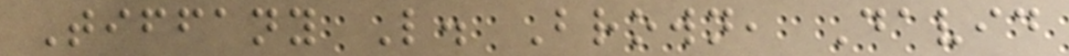Tiffany L. Brown, David
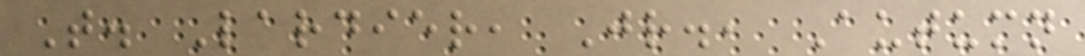T. Lardier, Jr., Autumn
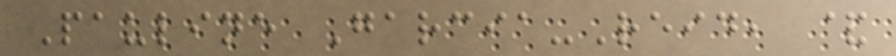Pauline Garcia-Reid, &
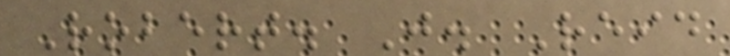Robert. J. Reid
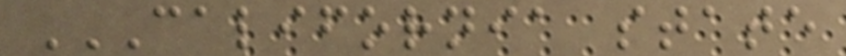CALIFORNIA STATE
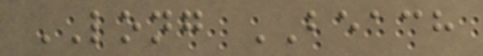LONG BEACH
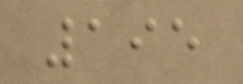195
